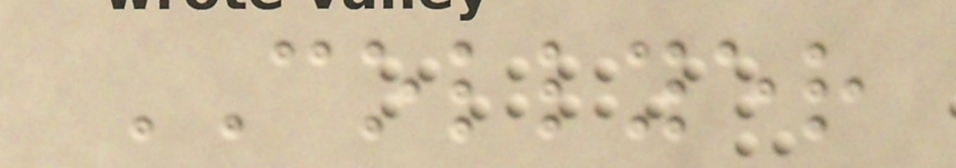COLLYER
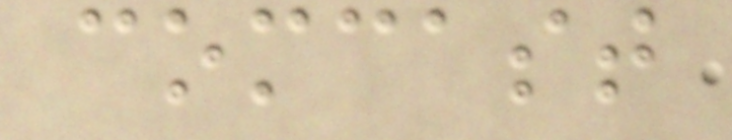comcast
